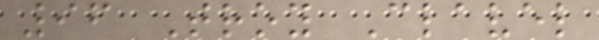96 Troy Clavel
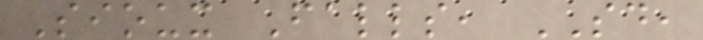Sioux Falls, SD,
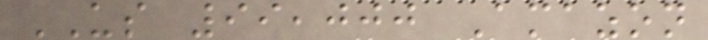US 99,000 Amazon
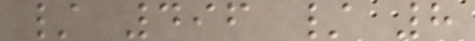/ 496 / 8
